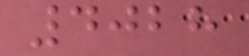4028
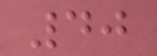40
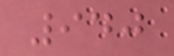940
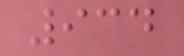934
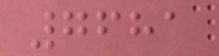7681
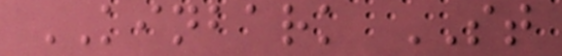KINBARK ST
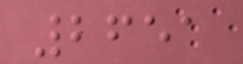2651
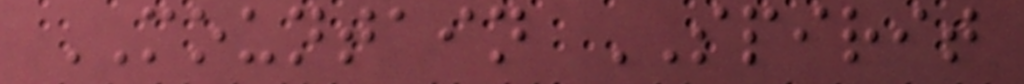MOUNTAIN SPIRIT
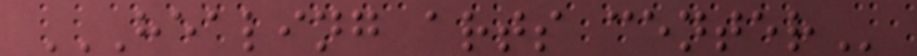HEALING ARTS CENTER
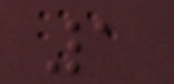1
